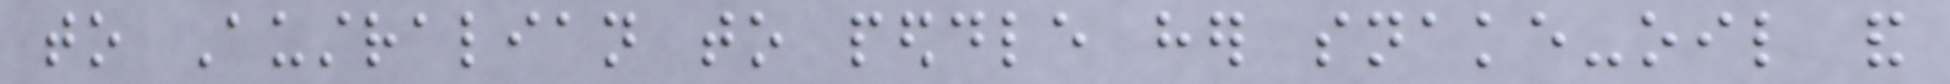to Australian to peddle her snake-oil and
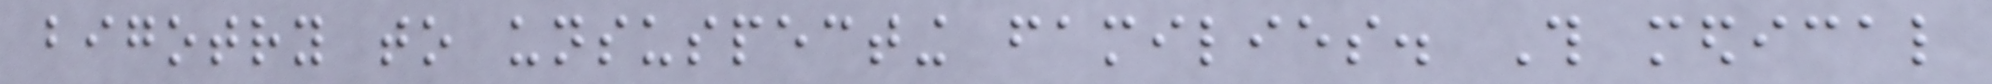bigotry to unsuspecting families. This medical
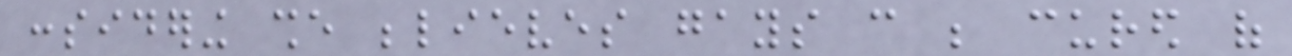considering she believes gays can be cured of
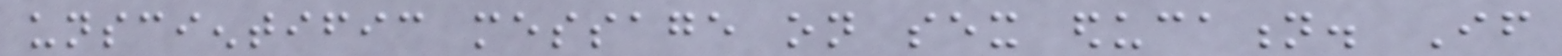unscientific message on sex education. If
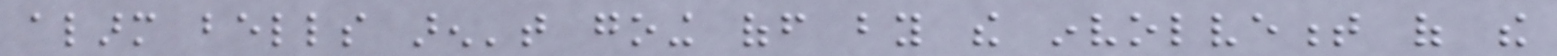alarm bells aren't going off by the involvement of the
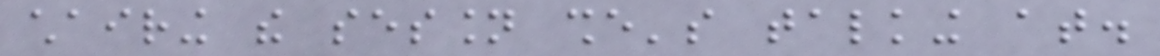chairing the session she's talking at.
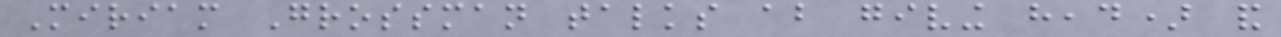Miriam Grossman talks about giving head) and
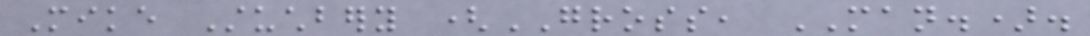Mike Stuchbery (GROSS, MAN.).
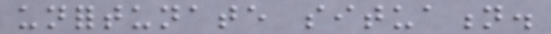unfortunate situation.
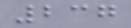237
